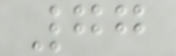77
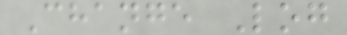Change Log
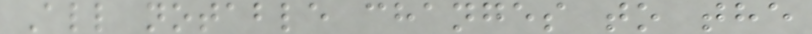All notable changes to the
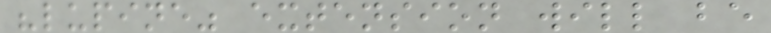"lupine" extension will be
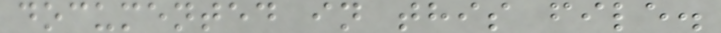documented in this file.
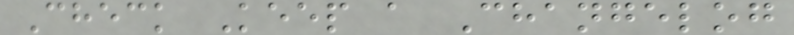Check Keep a Changelog
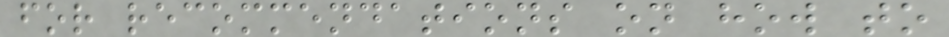for recommendations on how to
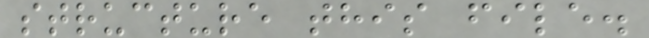structure this file.
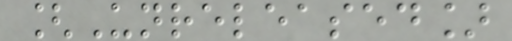[Unreleased]
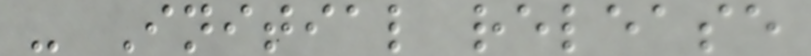- Initial release
